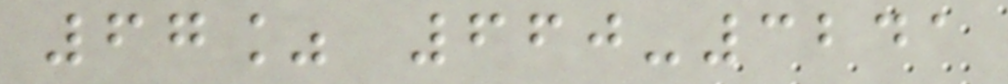67% 660-3241
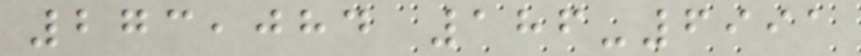273,084 186-6991
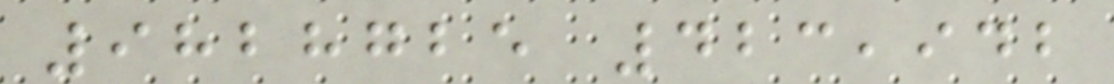9828725 423,942
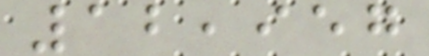12,957
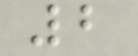2
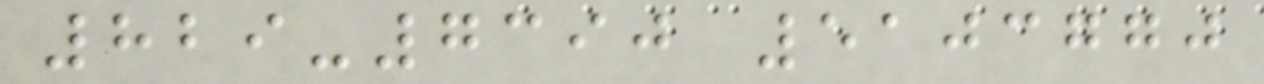829-7390 5103770
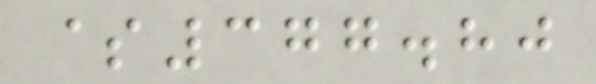$377.80
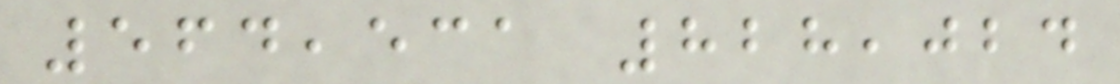564,531 828,024
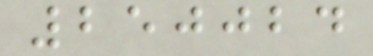250024
